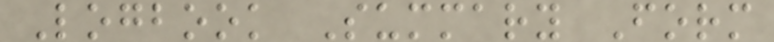Logbook Summary Form
